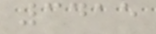3415
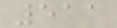511
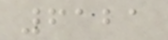6121
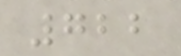722
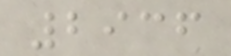2936
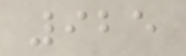925
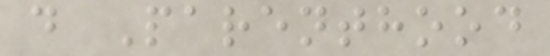d Parenthood
